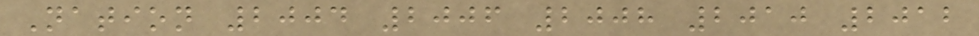Nation 2004 2006 2008 2010 2012
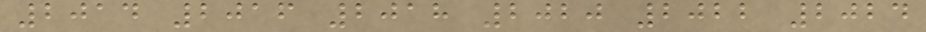2014 2016 2018 2020 2022 2024
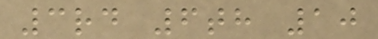3rd 6th 10
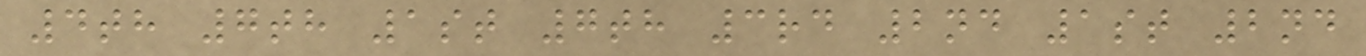4th 7th 1st 7th 3rd 2nd 1st 2nd
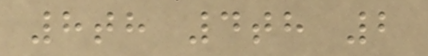8th 4th 2
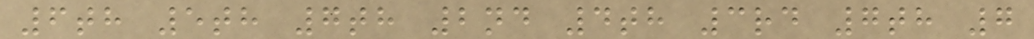6th 5th 7th 2nd 4th 3rd 7th 7
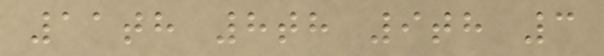11th 8th 9th 3
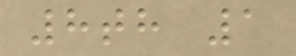8th 1
